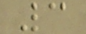3
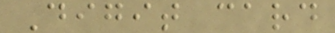Digit card
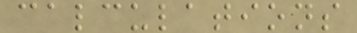calculations
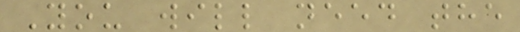You will need the
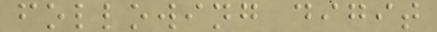following digit
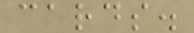cards.
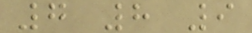7 8 9
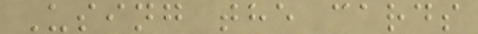Using the cards
